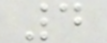4
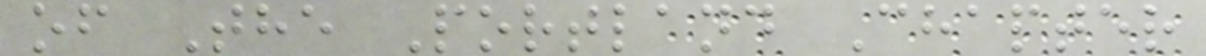of The Portland Chapter
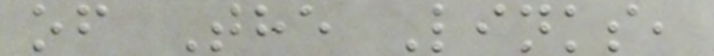of The Links,
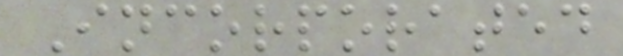Incorporated
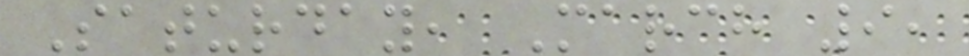Saturday, March 9,
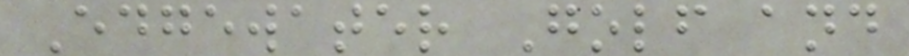Edgewater Golf and
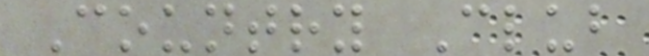Country Club
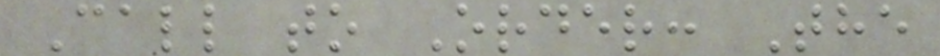Call to Order: The
